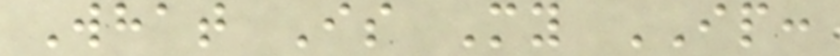What Is My IP:
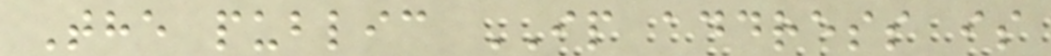The public IP address is
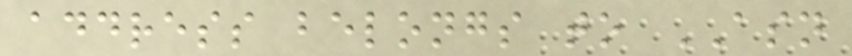address belongs to ASN
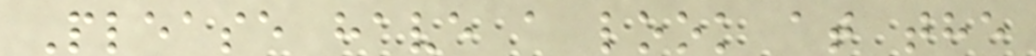Please have a look at the
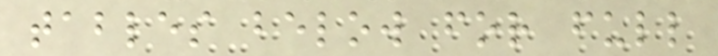tables below for full
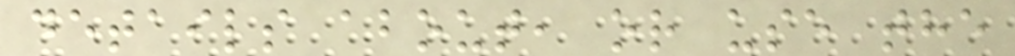details about, or use the
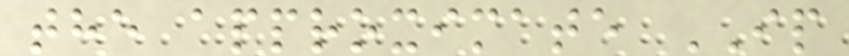the approximate IP
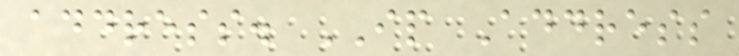address. IP Address
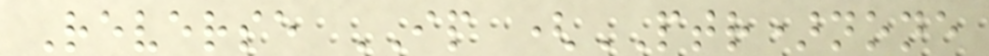Reverse IP (PTR)none
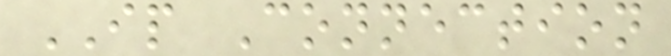IP Connection
